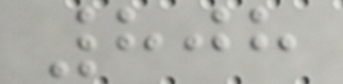808
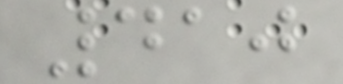410
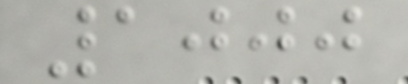1000
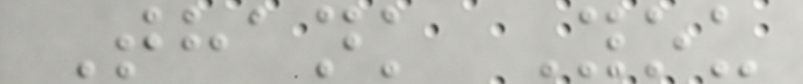Thank You
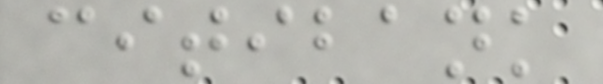citibank
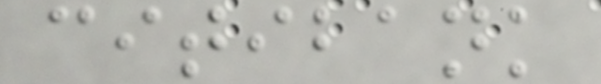citibank
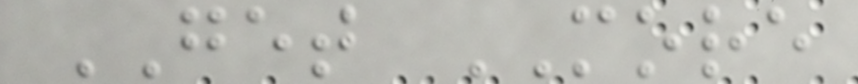GET MORE
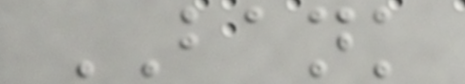BANK
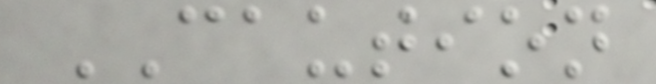CAUTION
